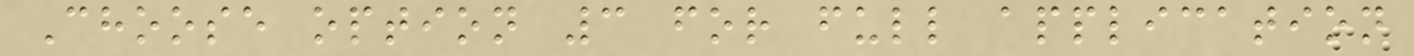Choose option 3 for full application
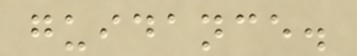guidance.
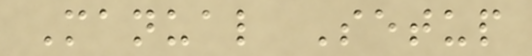Manual Setup
